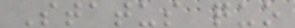Status quo
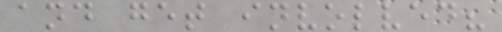and get involved?
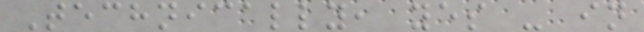Technically, yes - in
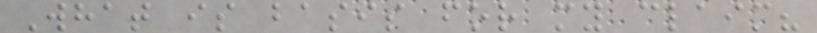What is basis for my claim?
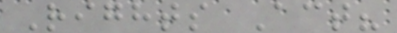Rights Act?
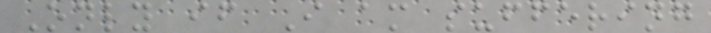Only if I am suffering
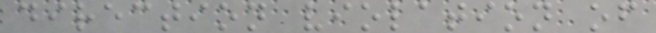direction violation of
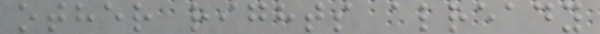other rights already
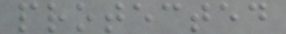protected
